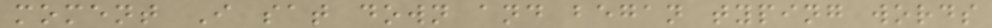moment I sat down and began typing words
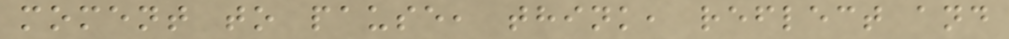moment to pause, think, reflect and
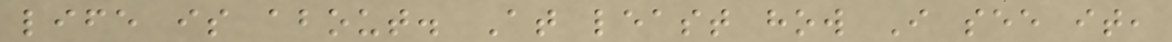life is about. At least how I see it,
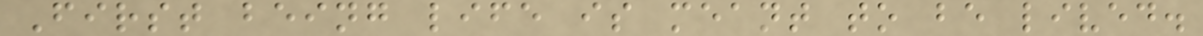First being life is meant to be lived.
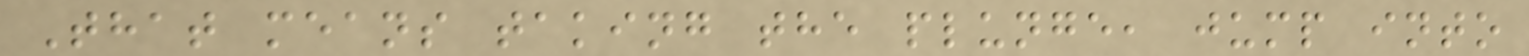That means taking the plunge, jump into
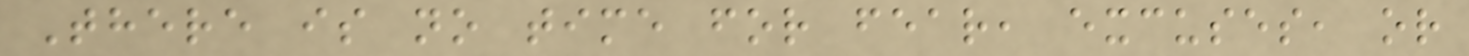There is no time for fear, excuses, or
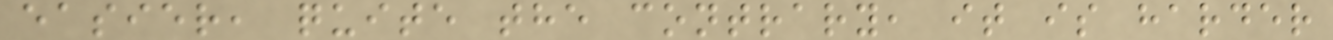easier, quite the contrary, it is harder
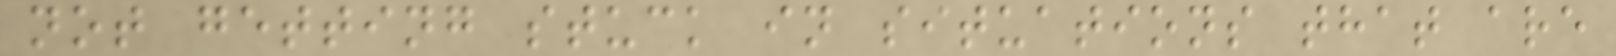not getting stuck in situations that are
